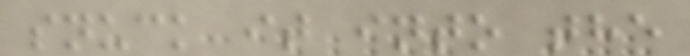snuck it into the
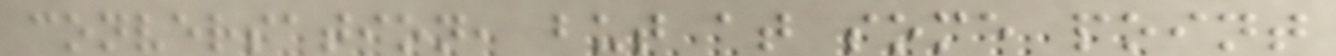conversation, but at some point
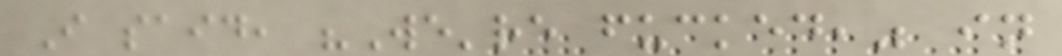I said, "We're fucked," in
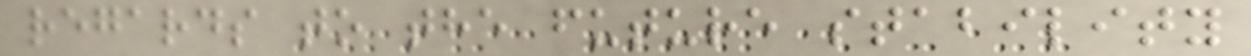regards to the future stability
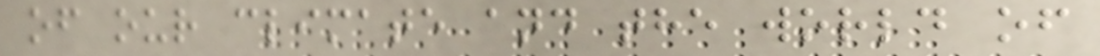of our climate and the world of
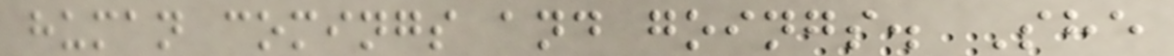human comings and goings. She
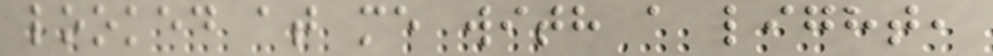looked at me with a light,
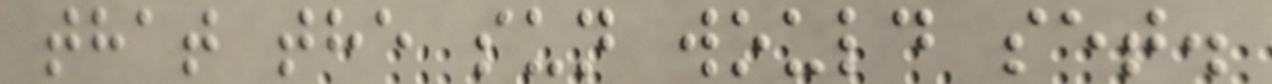that the sun would set.
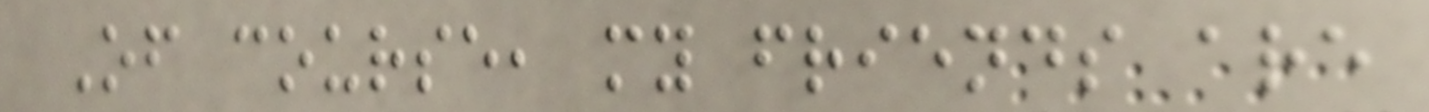Of course, my friends are
